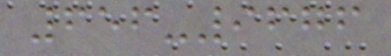656-9676
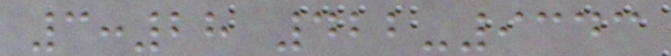3:28 422-9343
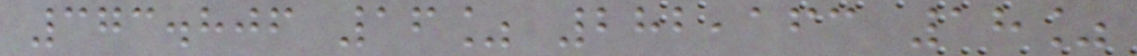373.806 16% 282,163 18%
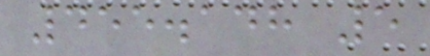455.148 5
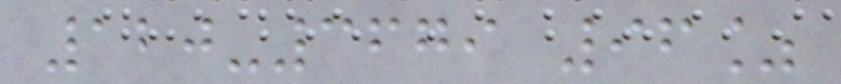120-3679 96%
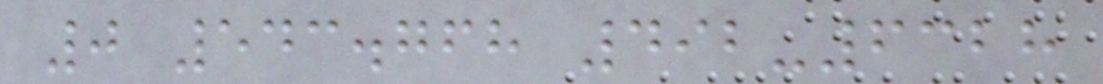0 543.768 492-6328
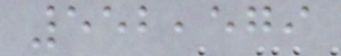552,579
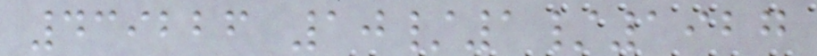439226 10/1/1927
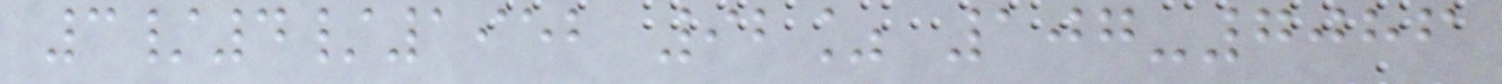3/4/1952 92% 107-7086
